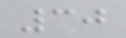30
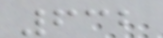632
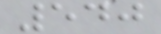540
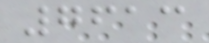7613
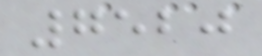7520
